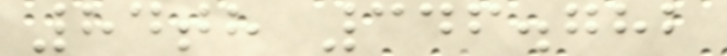84th 346.782
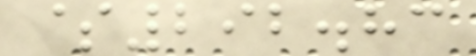$292.83
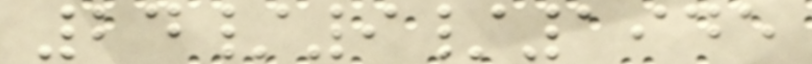24/9/1945
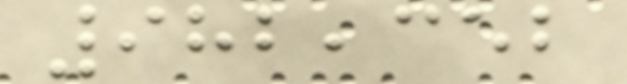982,352
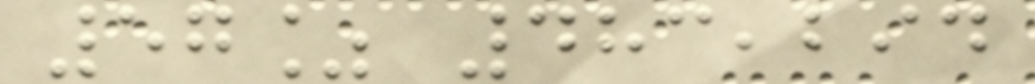57% 483,294
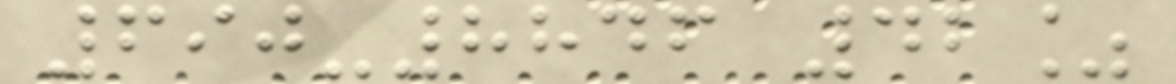690-8846 42%
